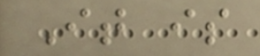It is
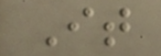It
